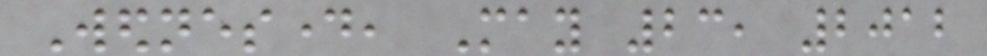Wednesday, May 23, 2012
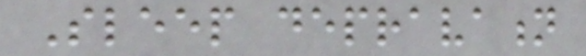Sleep depravation
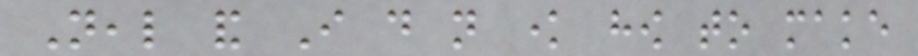Neal and I do not know how to make
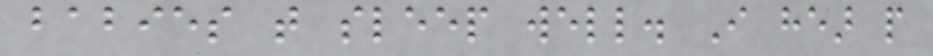babies that sleep well. I hear people
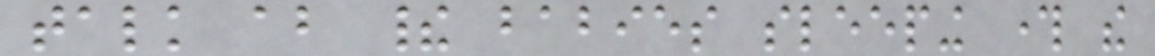talk about their babies sleeping through the
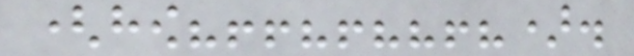(how?!!?!??!?).
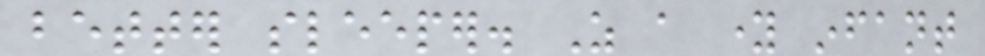better sleeper. As a young infant
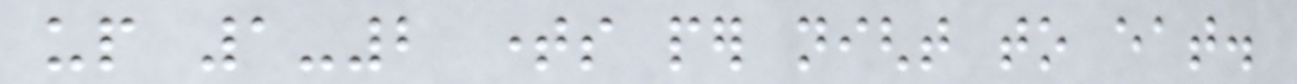up 1-2 times per night to eat.
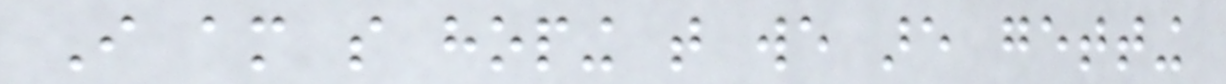I am so hoping that we are getting
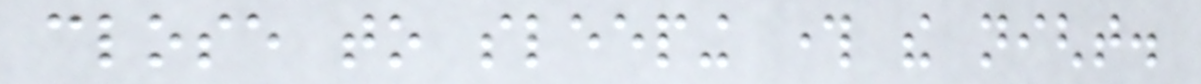close to sleeping through the night.
